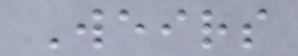Weirs
